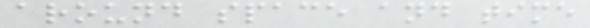around space and time
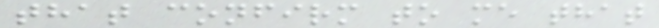that confirm to me that
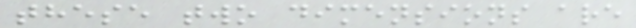these two dimensions are
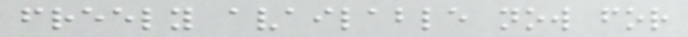freely available now for
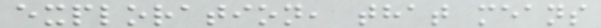exploration, that means
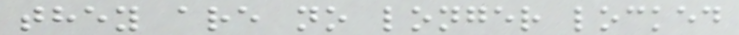they are no longer locked
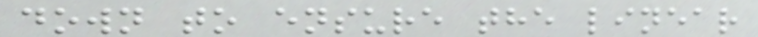down to ensure the linear
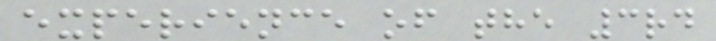experience of the 3rd
